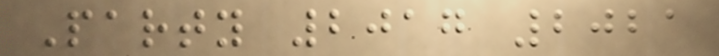Party 2017 2021
